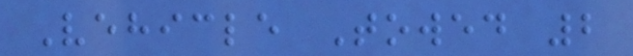Vehicle Towed 2
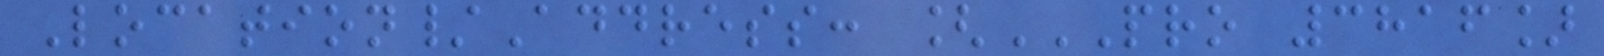Location/Address: [PRO 3816]
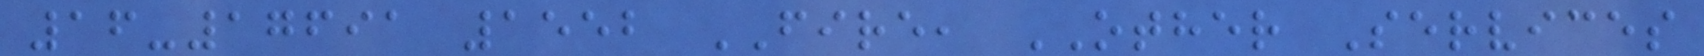16-17691 1552 FIRE, OTHER Services
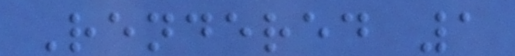Rendered 1
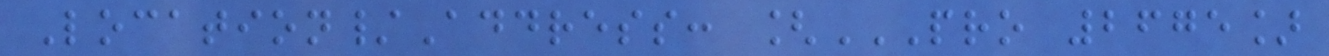Location/Address: [PRO 2675]
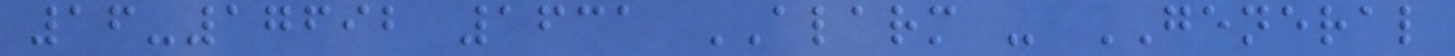16-17692 1631 ALARM - GENERAL
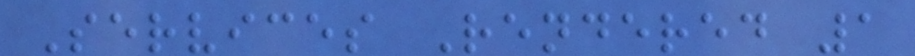Services Rendered 1
